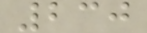230
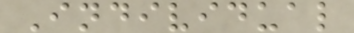Individual
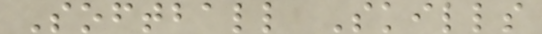Softball Skills
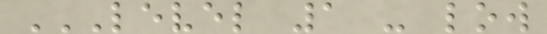LEVEL 1 - LOW
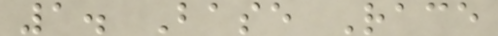1. Base Race
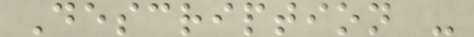Description -
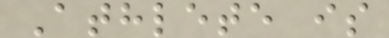Athlete is
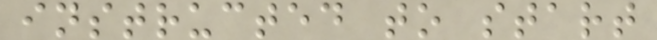instructed to start
